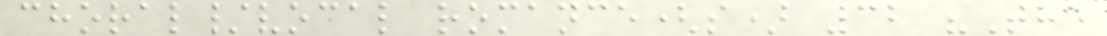choral/vocal romance(s) 32 "The
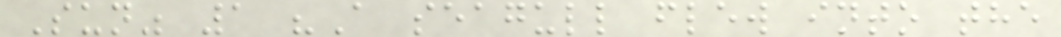Sun" 1 "A seagull flew into the
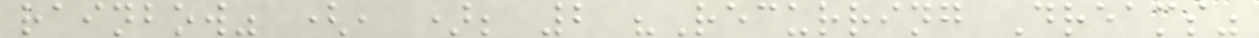rainbow" (, ); 2 "Recurring Dreams"
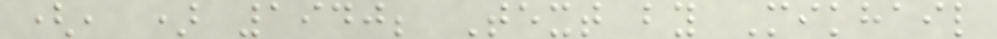(, ) 1940; Text by Mikhail
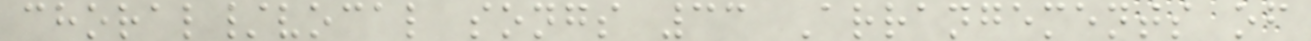choral/vocal songs 33 Arrangements of
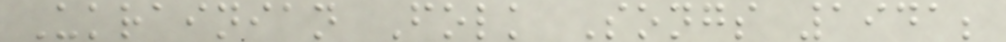Ukrainian Folk Songs 1941;
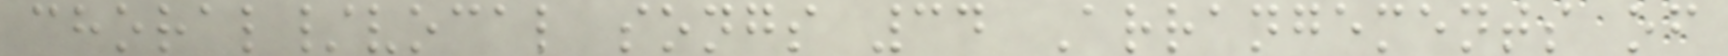choral/vocal songs 34 Arrangements of
